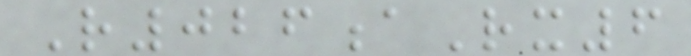R026aRx6
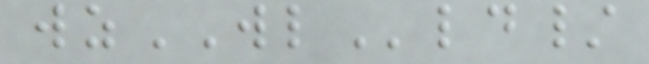wzWLld/
